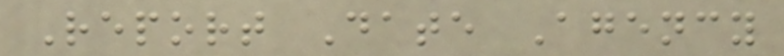Report Date Agency
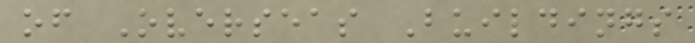of Overseas Buildings
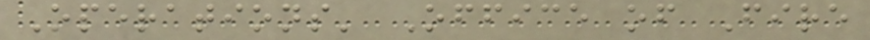Operations' Office of Fire
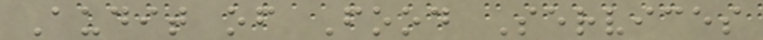Audit of Food Services
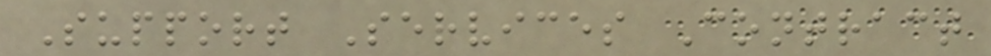Support Services Contract
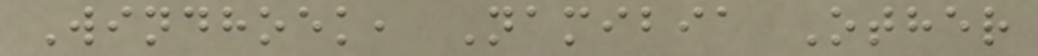Windhoek, Namibia Other
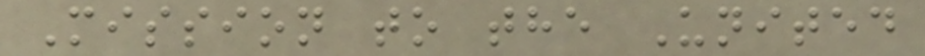Mission to the United
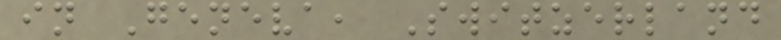in Geneva, Switzerland
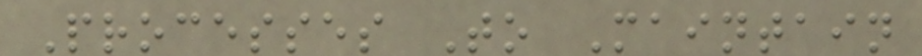Processes To Maintain
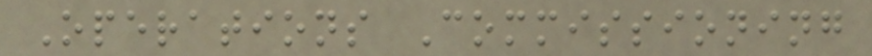Operations Commissioning
